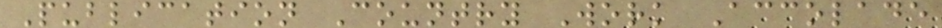Publication Country Work Accolade
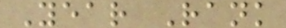Year Rank
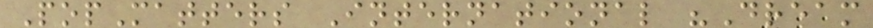PopMatters International "Dream
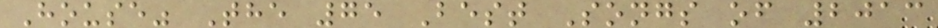House" The 75 Best Songs of 2013
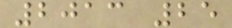2013 25
